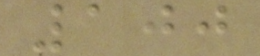100
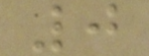0
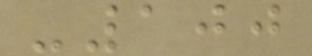-100
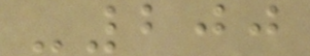-200
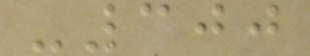-300
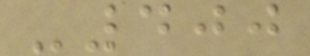-400
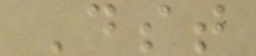Dst
